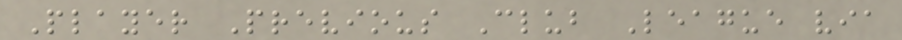Player Previous Club League via
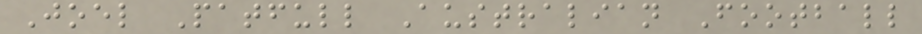Joel Patfull Australian Football
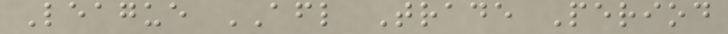League AFL Trade Period
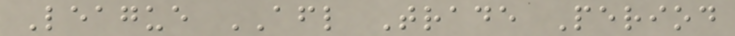League AFL Trade Period
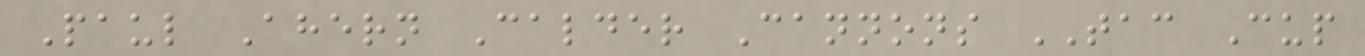Paul Ahern Calder Cannons TAC Cup
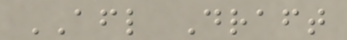AFL Draft
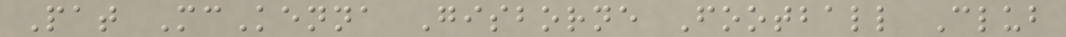Pat McKenna Gisborne Football Club
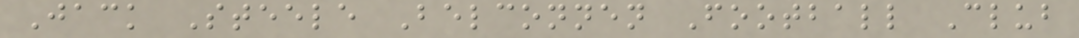Jack Steele Belconnen Football Club
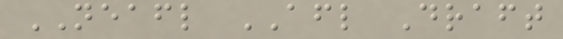NEAFL AFL Draft
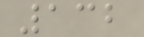132
